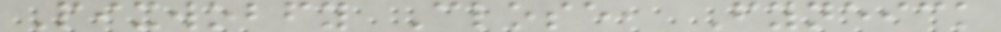Pixwobfy Close, Fyneick
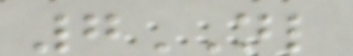7NL
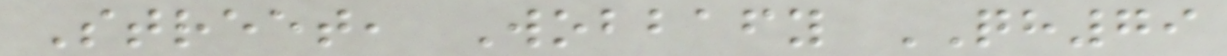Street, Wobbafy QH79
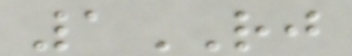1RJ
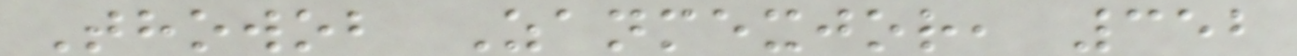Thowob Zanmexjor, 352
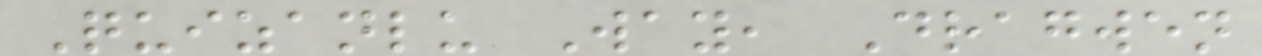Quizanlu Way, Dragwen
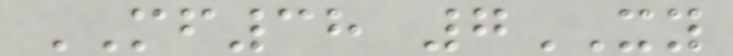MF38 7XY
